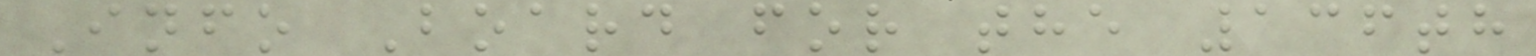Info Board for the 136th
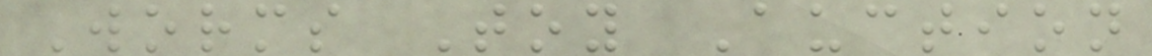Worms Toy Auction
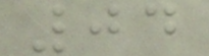04
